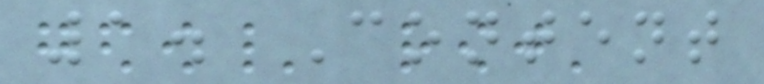1. Content
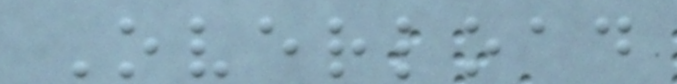Overload
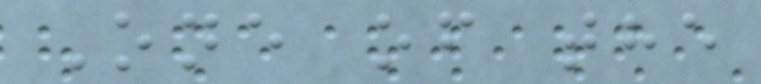One of the
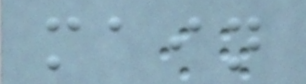main
